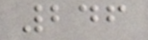246
